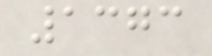1373
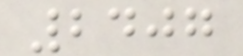2407
